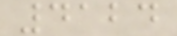4124
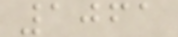1061
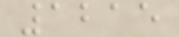1215
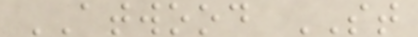ATWOOD ST
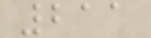211
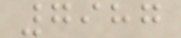7987
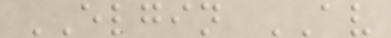ELGIN AV
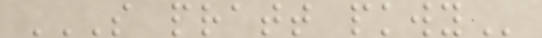S PRATT PKWY
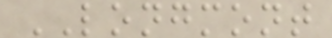LONGMONT
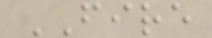FIRE
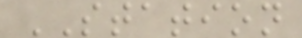STATION
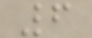6
